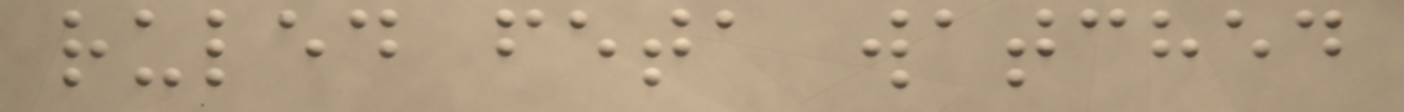ruled feta watched
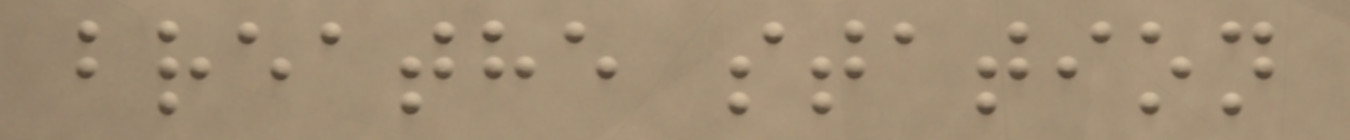breathe station
